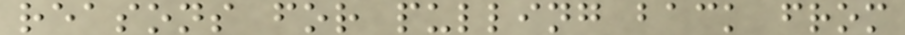reasons for pulling back from
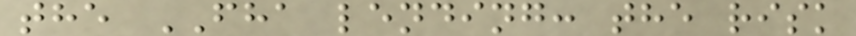the FHA lending: the risk
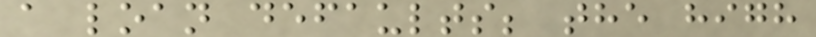a loan defaults; the high
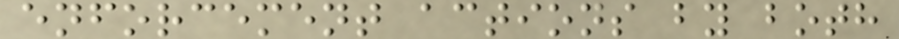enforcement actions by both
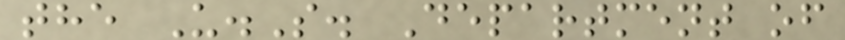the U.S. Department of
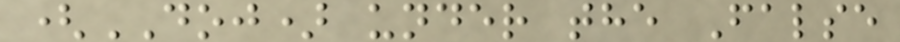(DOJ) under the False
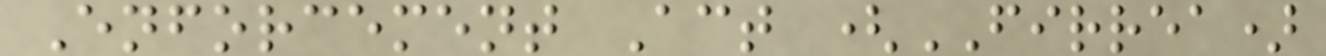Enforcement Act (FIRREA)
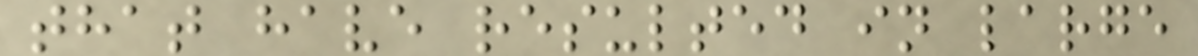that have resulted in large
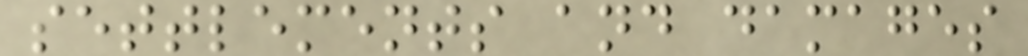settlements and damages
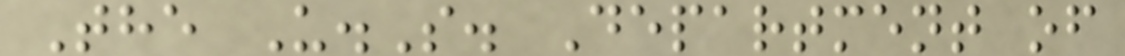The U.S. Department of
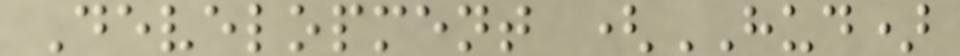Development (HUD)
